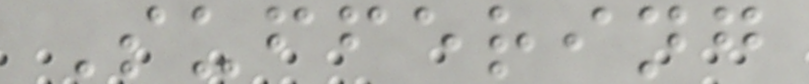Suffering
